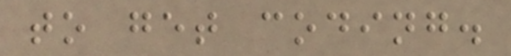to get coding.
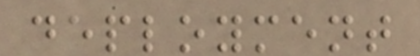deployment
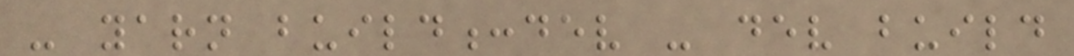- yarn build:dev - dev build
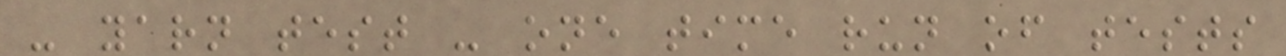- yarn test - one time run of tests
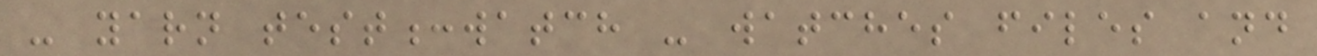- yarn test:watch - watches files and
